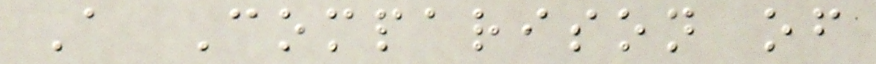A Comparison of
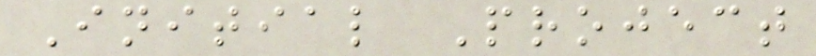Initial Project
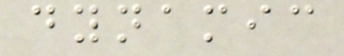dynamic
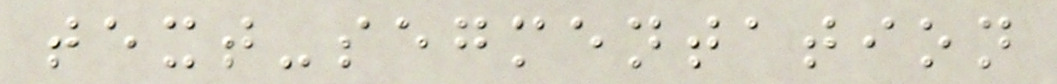text-segmentation
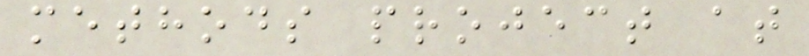methods project at
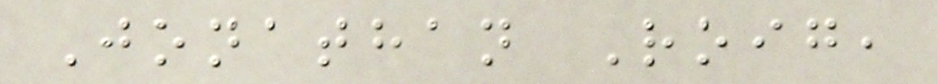Jonathan Roig,
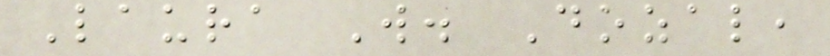Laura W. Dozal,
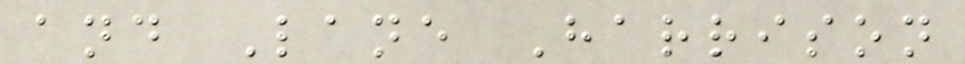and Lane Harrison
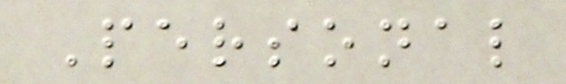Personal
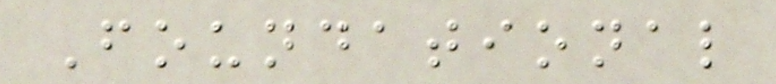Foundational
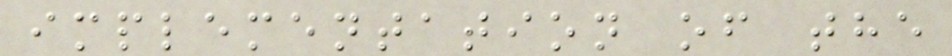implementation of the
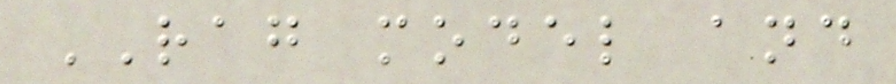RAG model and
